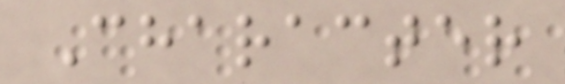Character
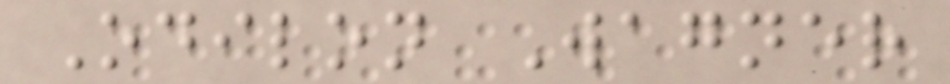Odilon Wagner
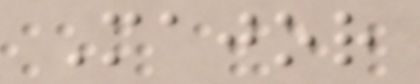Major
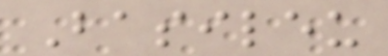Basileu
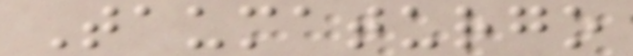Taumaturgo
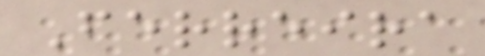Ferreira
